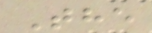The
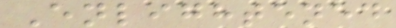Enlightened
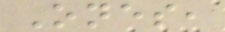Ones,
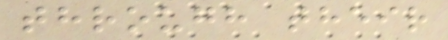through their
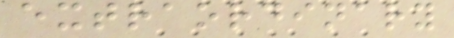extraordinary
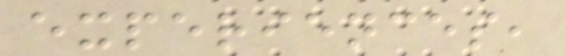experiences,
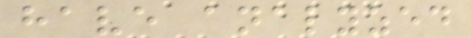have analyzed
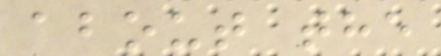about the
